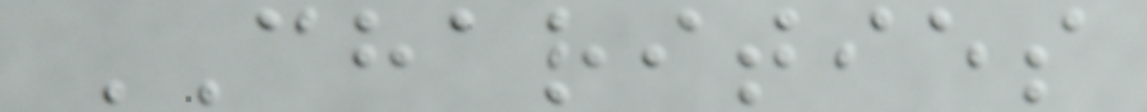CHARITIES
